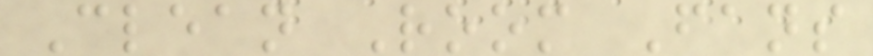Clean Room Fans
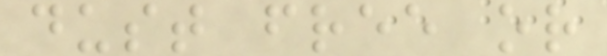dust free or
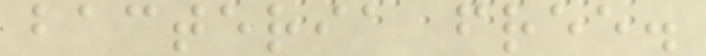bacteria free.
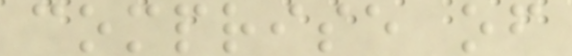comprise of
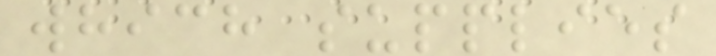which supplies
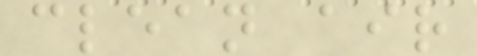clean air
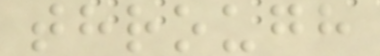through
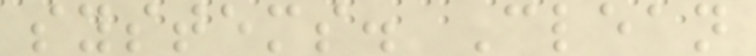systems. Clean
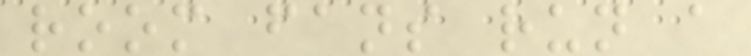room fans run a
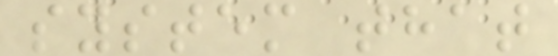system that
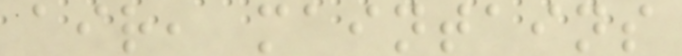air, maintains
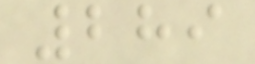289
